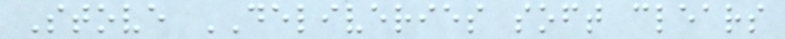Stove DELIVERIES soft clears
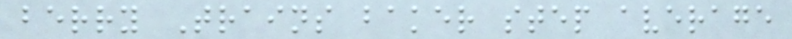berry Trains baker step average
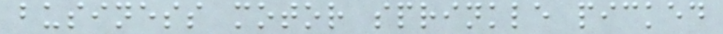business motor sprinkle picked
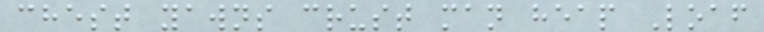chest yawns crust man heap Loaf
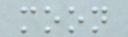moon
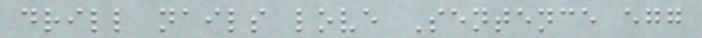drill nails love Sentence egg
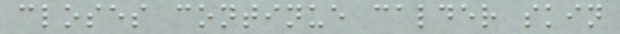closes continue calder skin
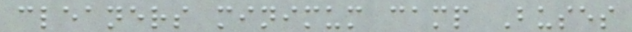cleaners minimum camp Buses
